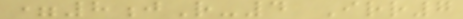=8jR-4 Irr7
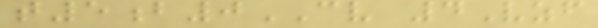t5b0CV 4Vzf
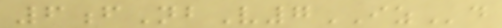6fNbV7IZd
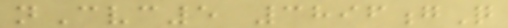nCvc5 3896gQ
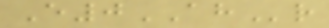E0AHr
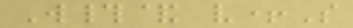W#& v+S
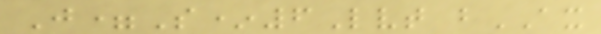J=S*6Lvt bAX
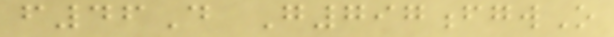f46D G797fgwO
